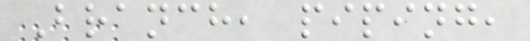Branch, piping,
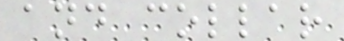and collar
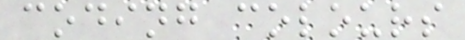coding colours
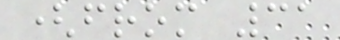(from 31
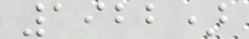1922)
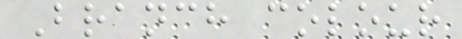Branch colour
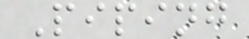Piping
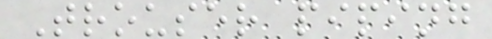Trouser piping
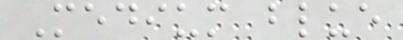Medium blue
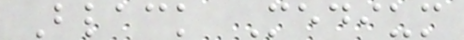Black Medium
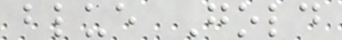blue Gold
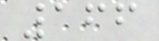166
